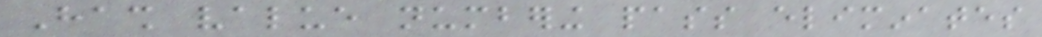Hash value numbering pass eliminates
